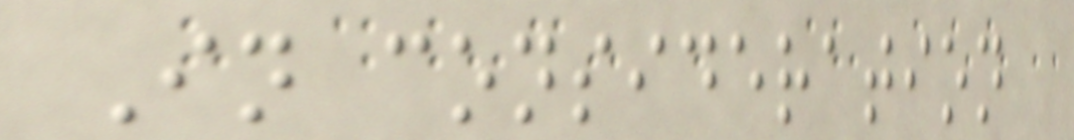In consideration
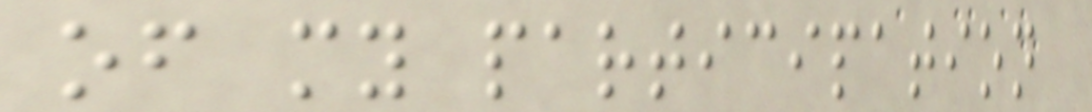of my participation
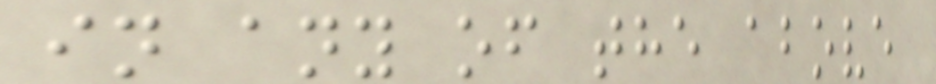in any of the above
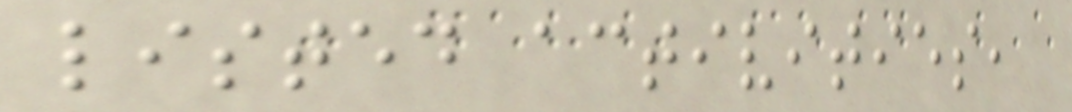listed activities,
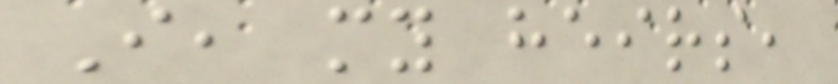I, my heirs,
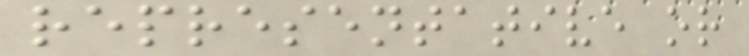representative or
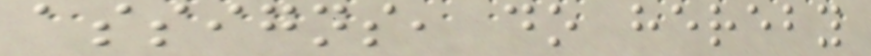assigns, do hereby
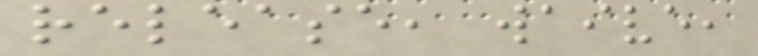release, waive,
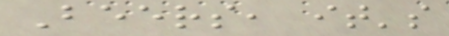Beers, it's
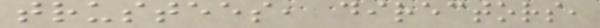trustees, directors,
